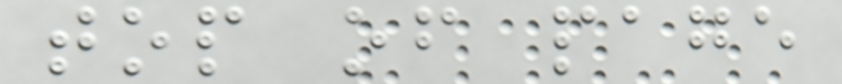top of page
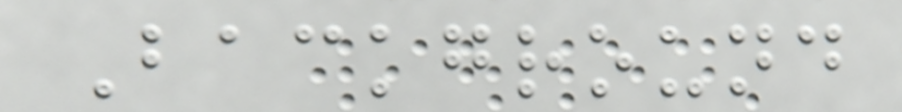Background
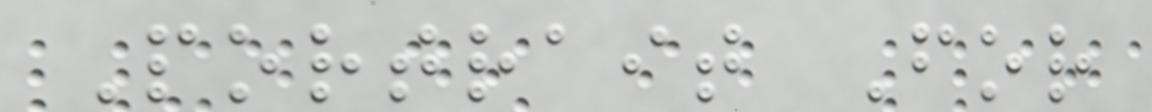Portrait For
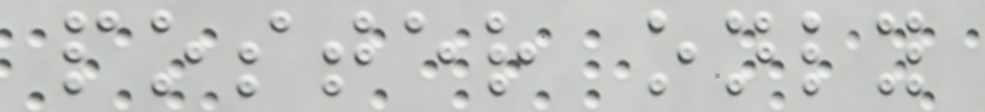poster only
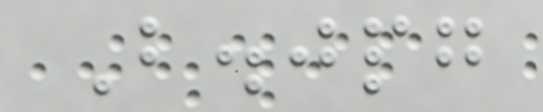B.jpg
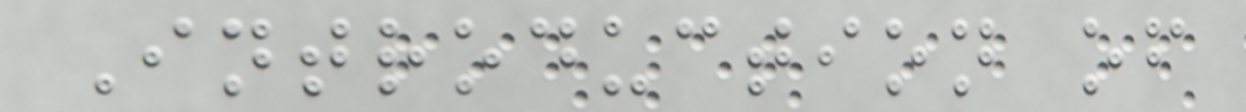Introduction of
